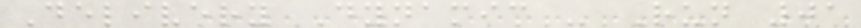Delivery Dynamic - Run 01
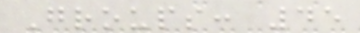Groups: 45
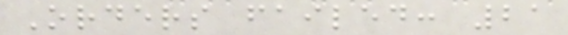Orders failed: 21
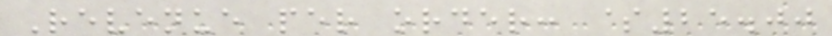Revenue per order: $25.00
